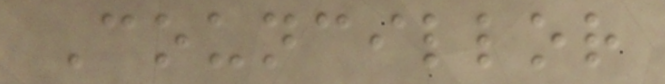Councillor
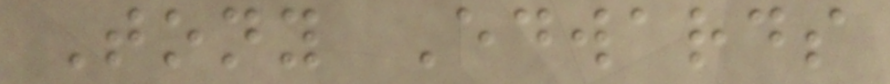Tony Edwards
